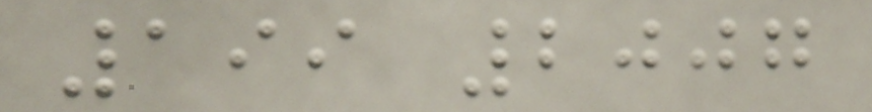199 2007
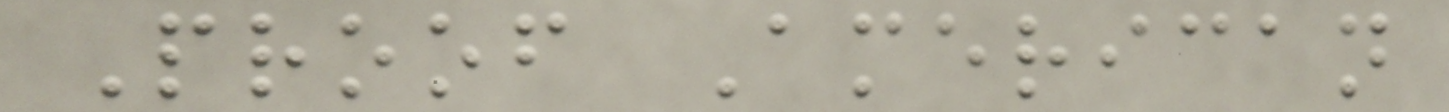Proof American
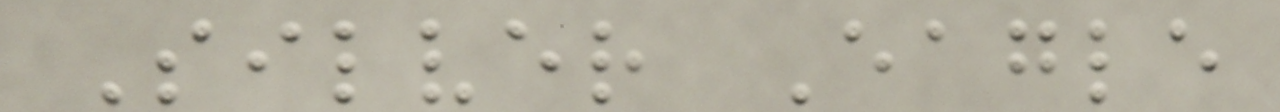Silver Eagle
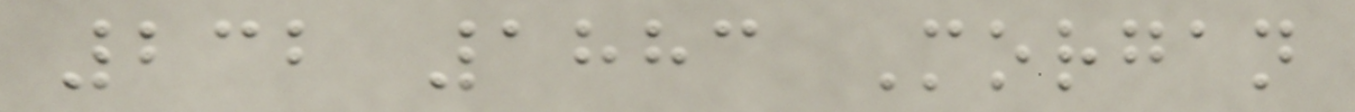232 1883 Morgan
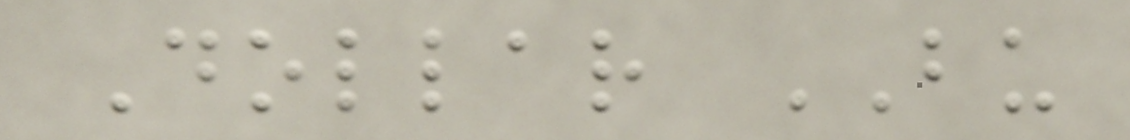Dollar BU
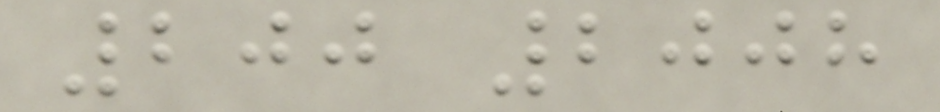200 2008
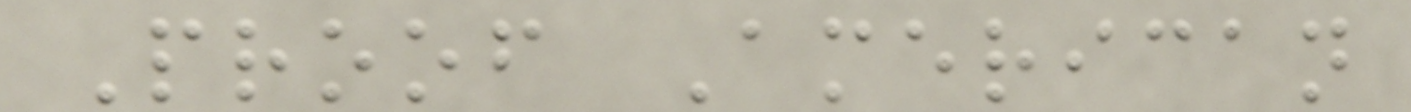Proof American
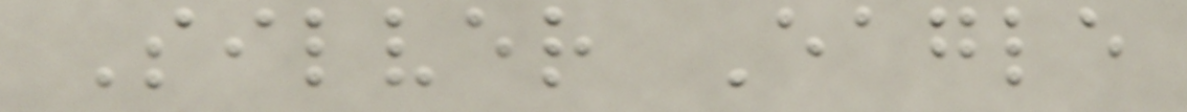Silver Eagle
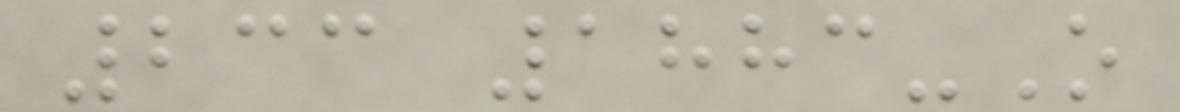233 1883-O
